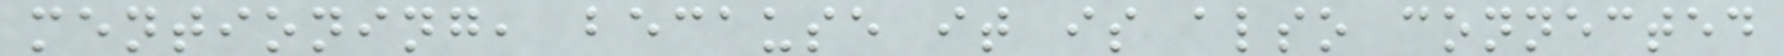mentioning, because it is also connected
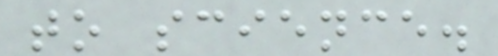to science.
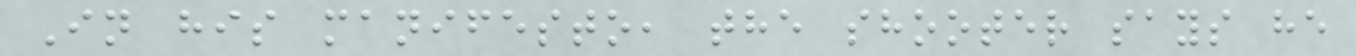In his manifesto, the shooter says he
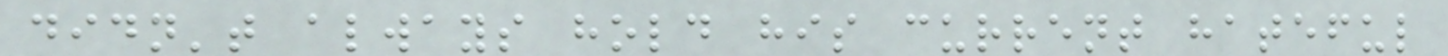didn't always hold his current hateful
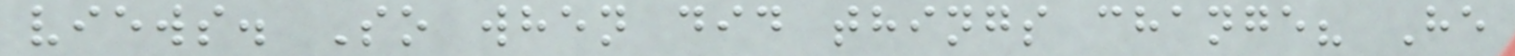views. So when did things change? He
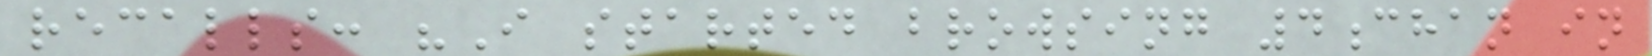recalls: "I started browsing 4chan in
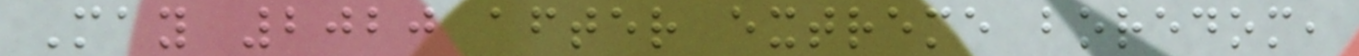May 2020 after extreme boredom,
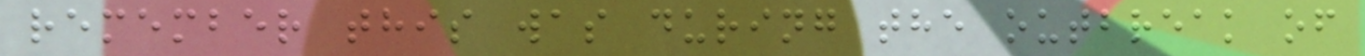remember this was during the outbreak of
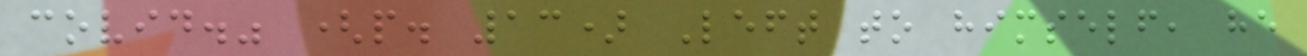covid." (p. 13) Left to himself, he
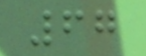67
